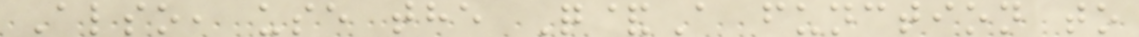Also, use the Q&A function to
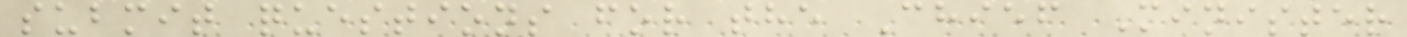submit questions for the Chief Minister
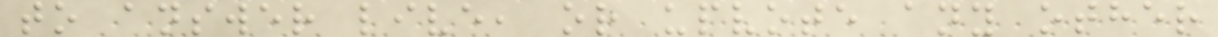to answer live, or upvote any other
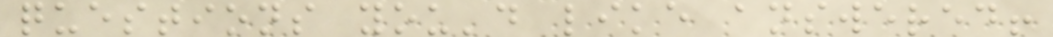questions you'd like answered!
